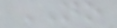NO
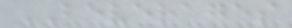BEVERAGES
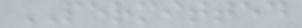PERMITTED
